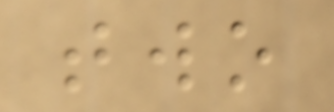two
